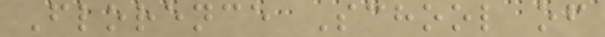Florence School of
